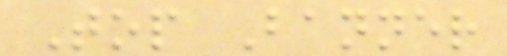Top Banner
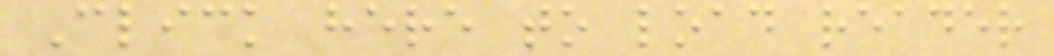Click here to load reader
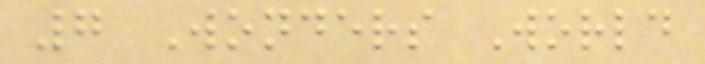7 Wonders World
